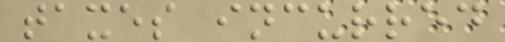taxes incurred
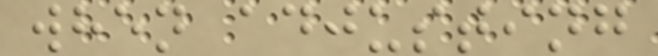when adjusting
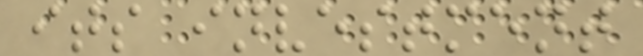its investment
